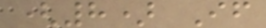(8) If
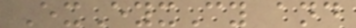ExEyxCy and
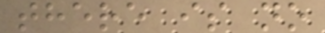there is no
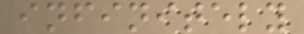infinitely
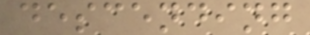descending
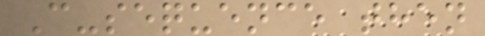C-sequence then
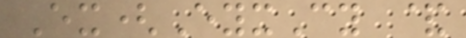Ex(EyxCy &
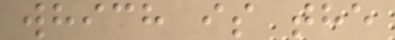which is the
